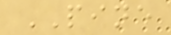PINE
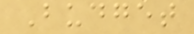Budget
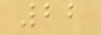22
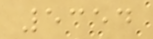5354
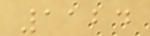1124
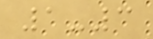1-3
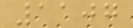1107
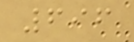696
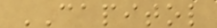CAPITOL
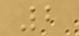2
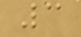3
